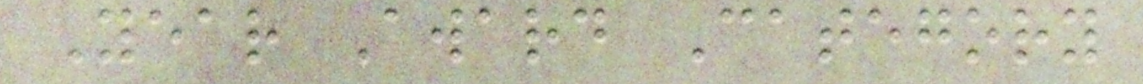Year Award Category
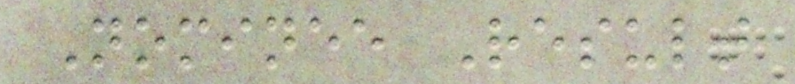Nominee Result
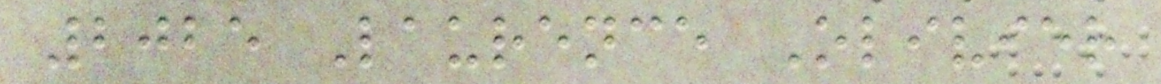2025 Laurence Olivier
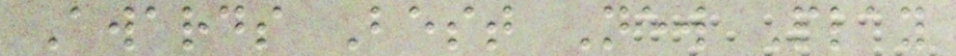Awards Best New Play
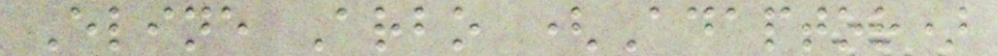Eline Arbo (Adaptor)
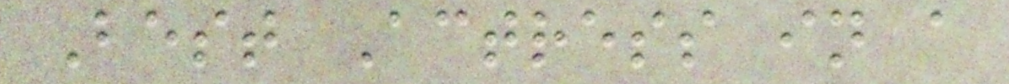Best Actress in a
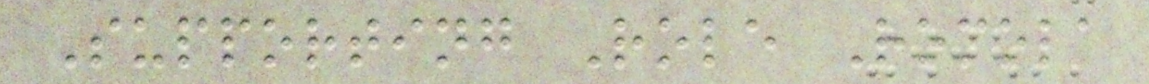Supporting Role Romola
